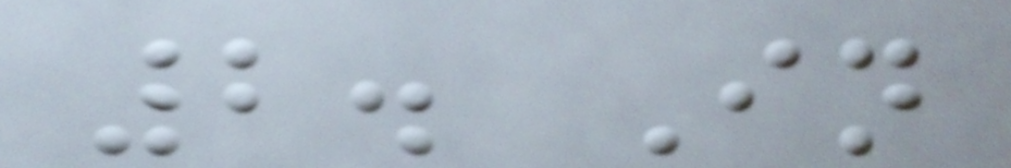2. In
